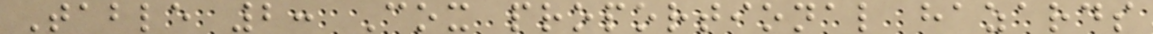Table 2: Cox proportional hazards
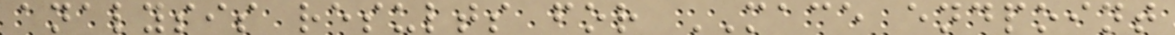analysis results for MACE endpoint
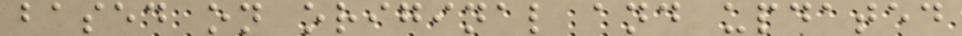based on original and updated
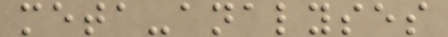meta-analyses
